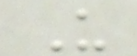U
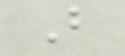B
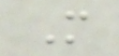M
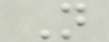N
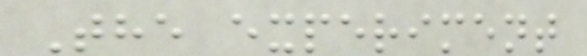The experiment
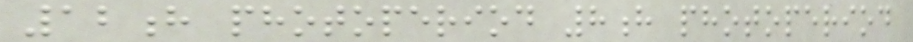12h photoperiod 8h photoperiod
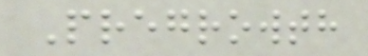Pregrowth
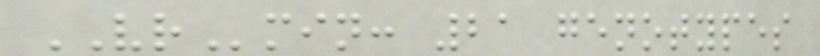VRmin: 21 genotypes
